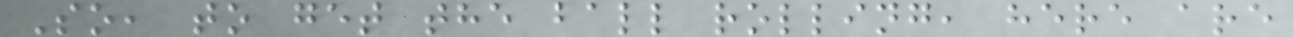So, to get the ball rolling, here are
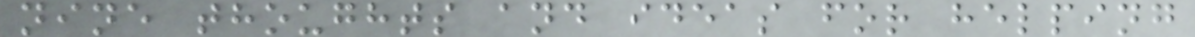nine thoughts and ideas for helping
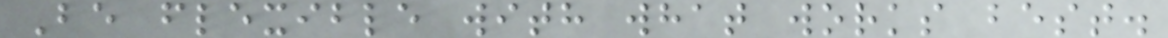Be flexible with what works best.
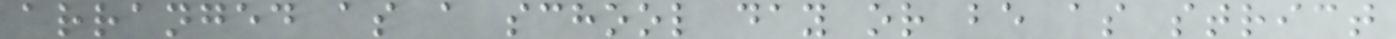arranged as a school day or be as strict
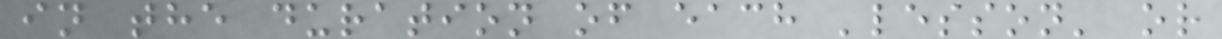in the duration of each 'lesson' or
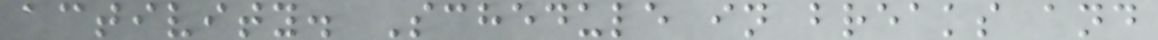activity. Schedule in breaks and
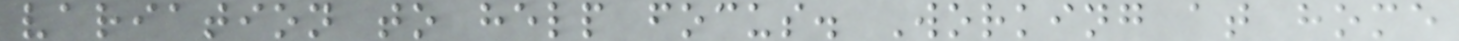variation to help focus. Working at home
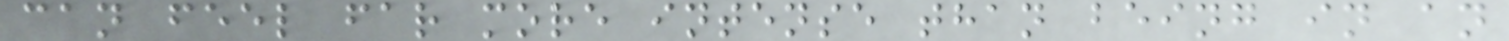can feel far more intense than being in an
